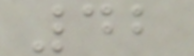42
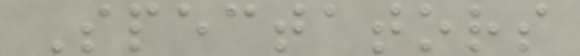Spectators
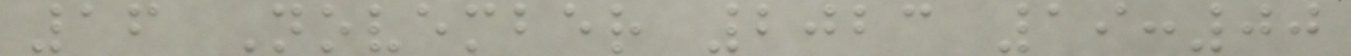16 November 2023 19:00
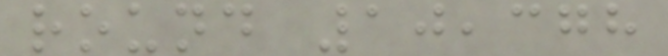round 10,378
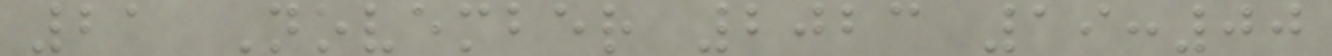21 November 2023 19:00
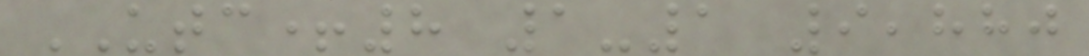UTC+8 1-1 9,880
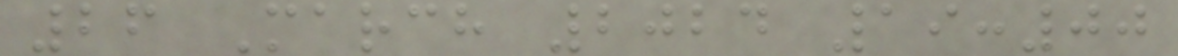26 March 2024 19:00
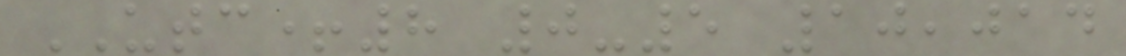UTC+8 0-5 10,014
